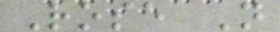Rose N
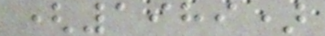(1989)
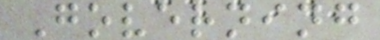Governing
